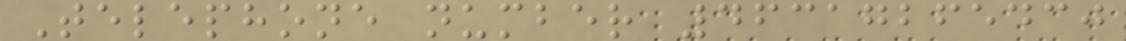Telephone number 46317265430
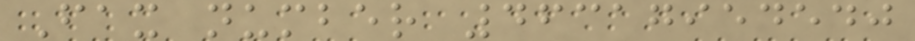Fax number 46317954540
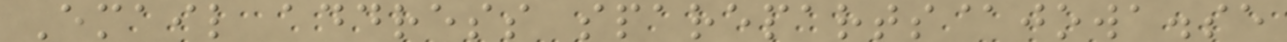Email address spareparts@jowa.se
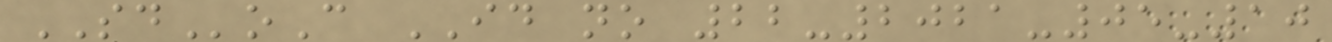SDoC ID no 22-2021-05-10
